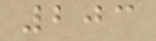203
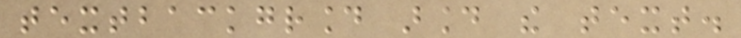textbackground around the text.
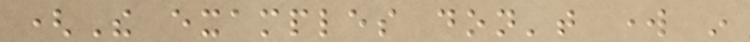(The examples don't work in
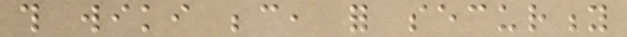this wiki because, for security
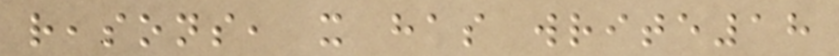reasons, it has write18
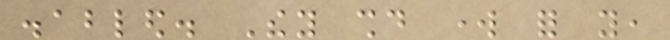disabled. They should work for you,
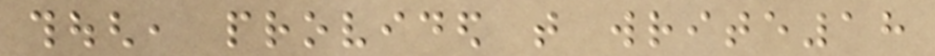though, provided that write18
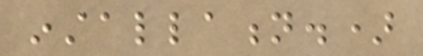installation.)
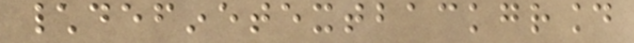\definetextbackground
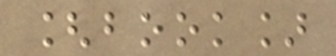[book]
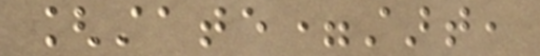[state=start,
